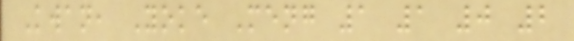Kwan, Yoke Meng 1 1 0 2
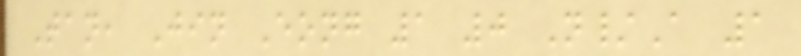Tan, Jin Eong 1 0 N/A 1
